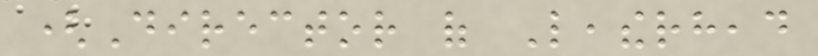(Director of Leatherhead
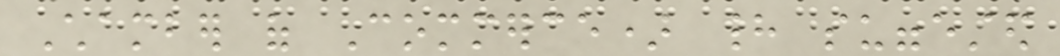Chamber of Commerce) had suggested
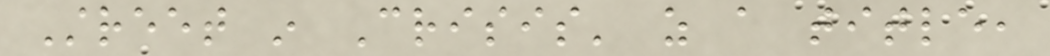Street in Crisis' as a title,
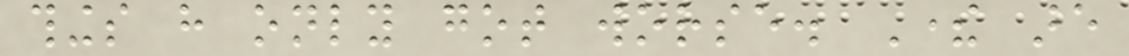things have only got worse. There are
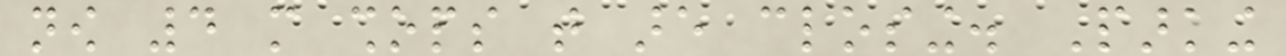now 4 more shops that are closing. Parking
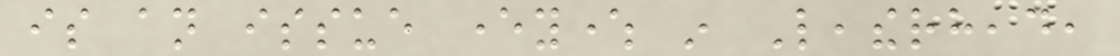is an issue everywhere in Leatherhead,
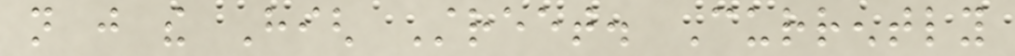not just the High Street. Currently
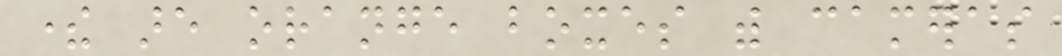there are orange boxes with cameras
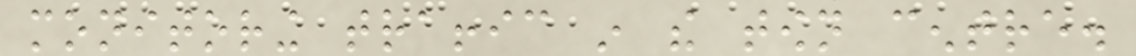monitoring traffic in the town centre.
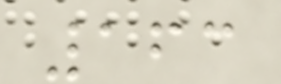163
